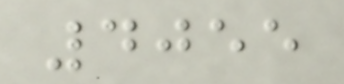4055
